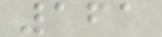161
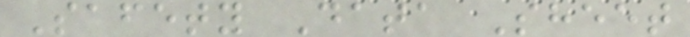Safety Data Sheet
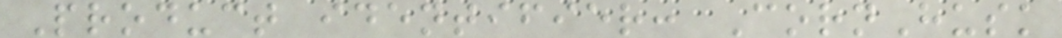Product identifier: CornHusk
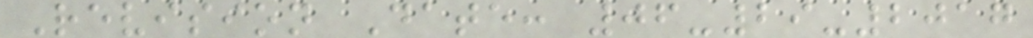Revision Date: 06-29-2017
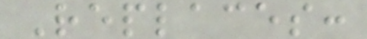Replaces:
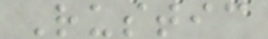Rustic
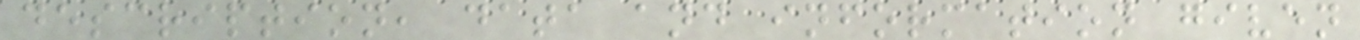description, data and information given
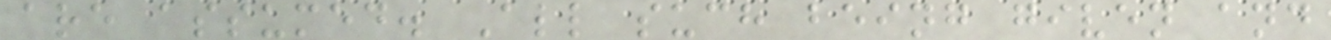are assumed. All such being given and
